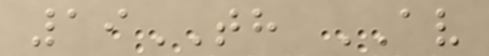19TH AV
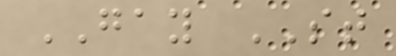GAY ST
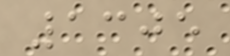1305
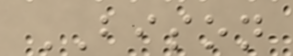BISON
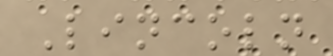Lincoln
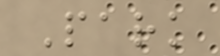Park
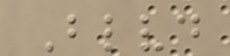Blvd
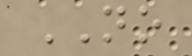NO
